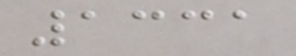1331
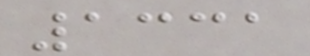1331
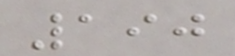190
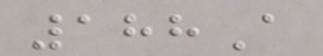188A
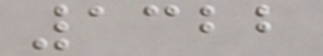1322
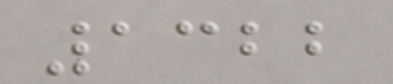1322
